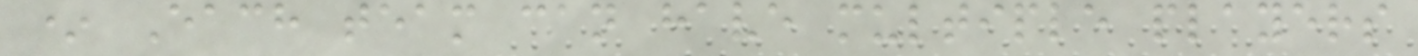* Each team can have multiple players
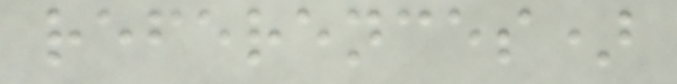references)
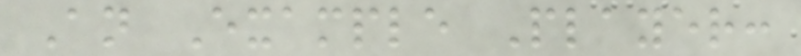An Example Player:
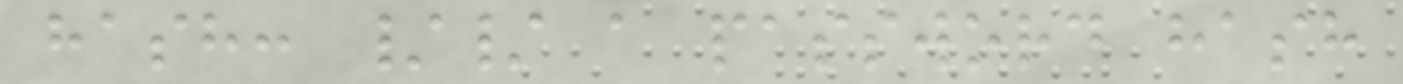hash: // a password hash
